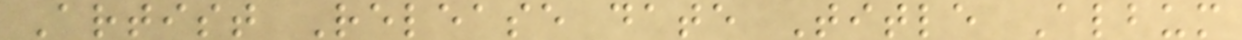Artist Release date Title Album
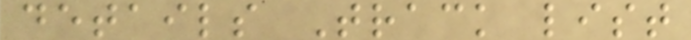details Track list
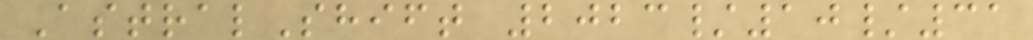AstralShift 2023/10/31
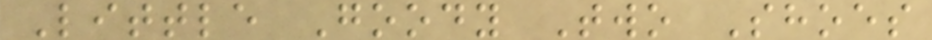Little Goody Two Shoes
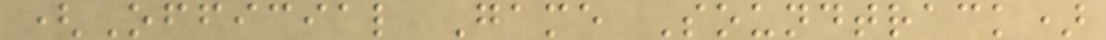(Official Game Soundtrack)
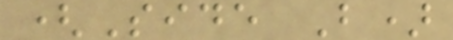(Side B)
